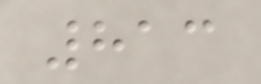813
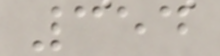354
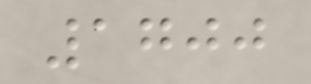1700
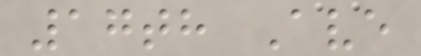17th Ave
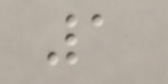1
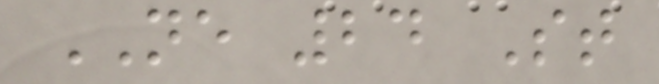NE 24 St
